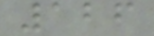126
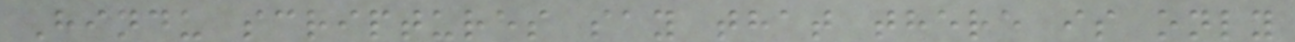Hindu scriptures say that there is only
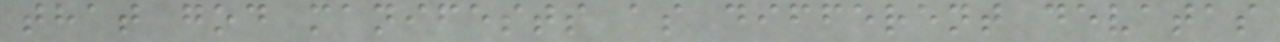that god manifests as different devatas
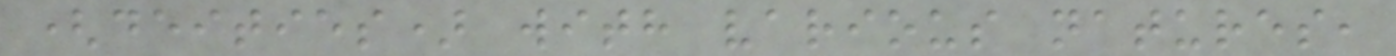(deities) with various natures,
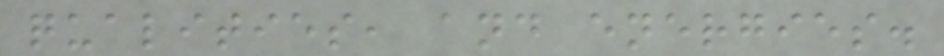qualities, and energies.
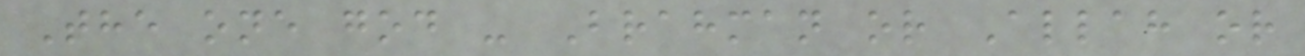The one god - Brahman or Allah or
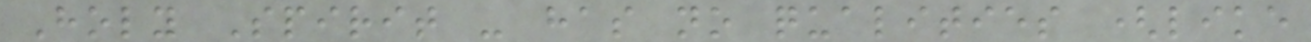Holy Spirit - has no qualities (like
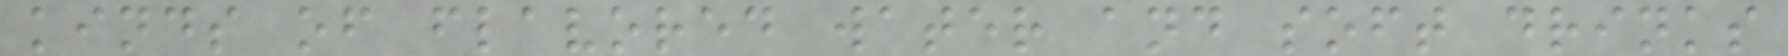kinds of flavored water and soft drinks
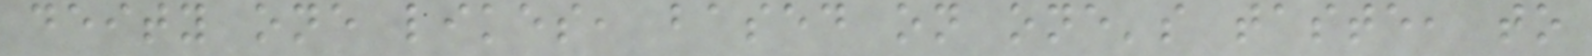deity one likes, based on one's taste, to
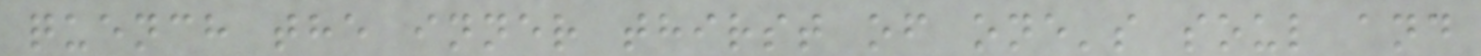quench the inner thirst of one's soul and
